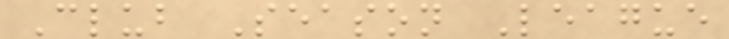Club Season League
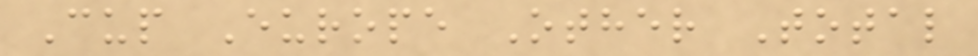Cup Europe Other Total
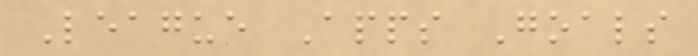League Apps Goals
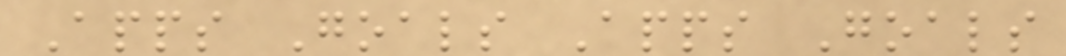Apps Goals Apps Goals
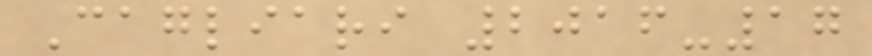Cagliari 2016-17
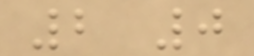2 0
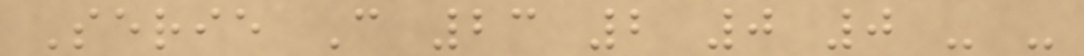Serie C 23 2 0 0 - -
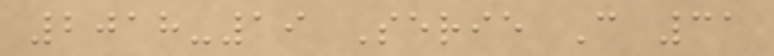2018-19 Serie C 31
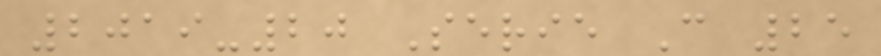2019-20 Serie C 25
